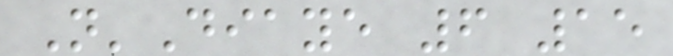N'Diaye 6 15
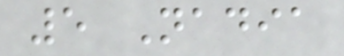5 Nadia
